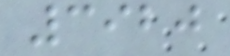3920
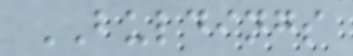BULDINGS
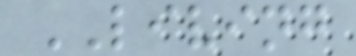LIVING
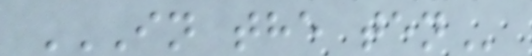IN THE TEN
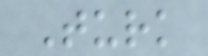Turk
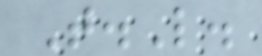T.L.
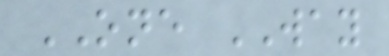ONE WAY
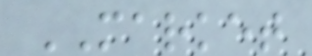MARKET
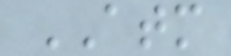ATM
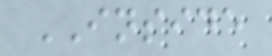INSIDE
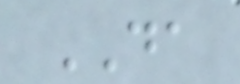DA
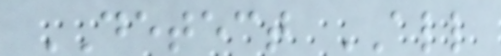DETECT ALL
